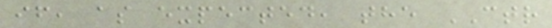if, as expected, the CTR
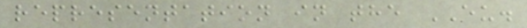representation in the EU.
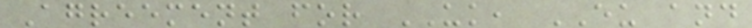Agreement for UK, EU and
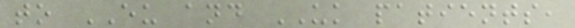to EU and UK patients,
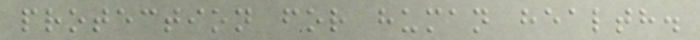protection for human health.
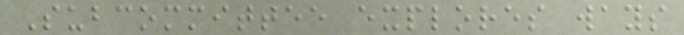Subcommittee explores ways
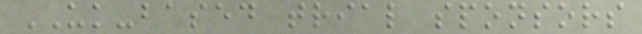UK-based trial sponsors
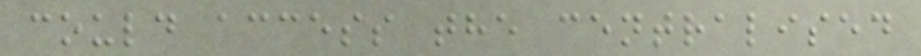could access the centralised
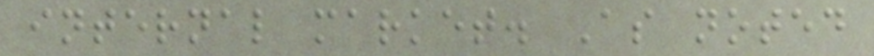internal market. As noted
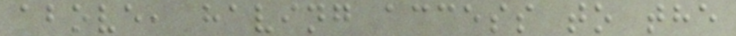above, having access to the
